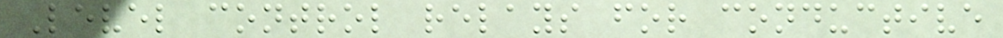Level control relays for conductive
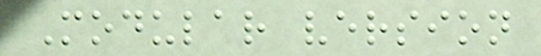Modular version
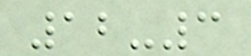12-3
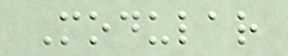Modular
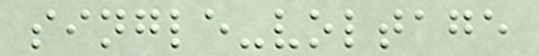single-voltage
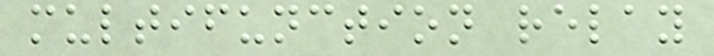multifunction relay
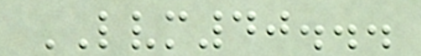LVM40...
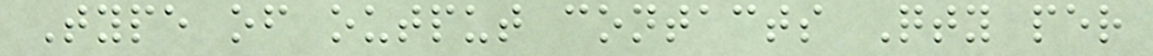Type of output contacts Qty per
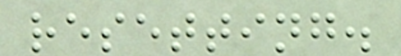resetting.
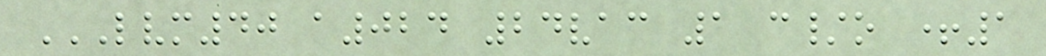LVM40 A024 24VAC 1 C/O +1
